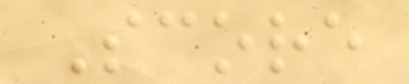Score
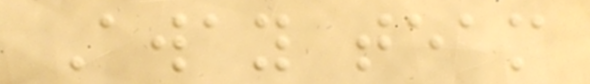Away team
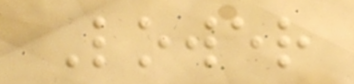Lower
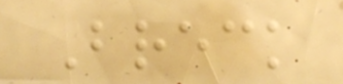Breck
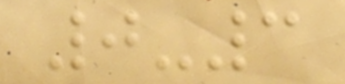0-3
